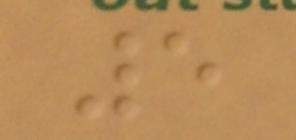5
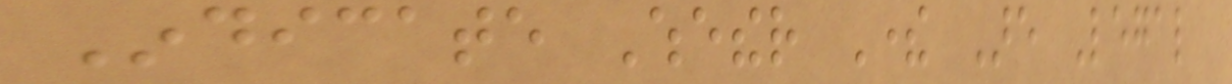Indicate Whether There Are Legal
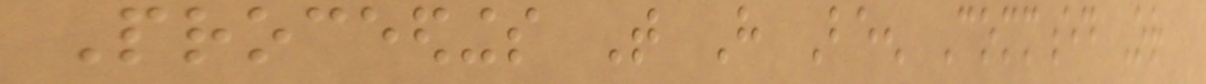Proceedings That Have Been Commenced Or
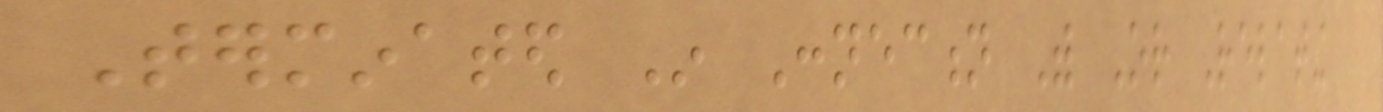Terminated In Connection With Or Relating
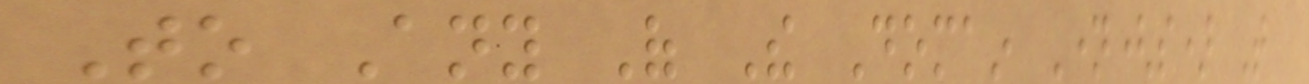To Any Of The Domain Name(s) That
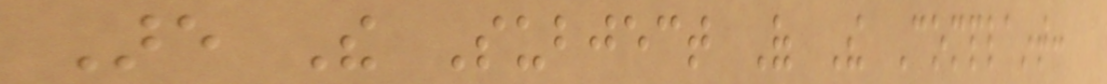Are The Subject Of The Complaint:
